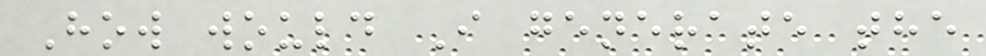How would I generate the
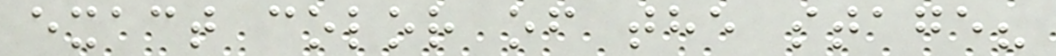exact color of the stage?
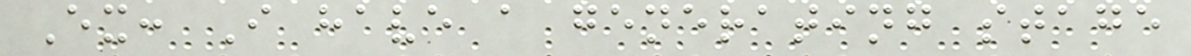Ex: I have a generating stage
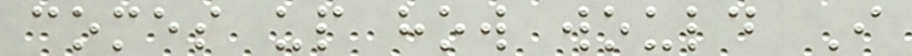comes up how would I
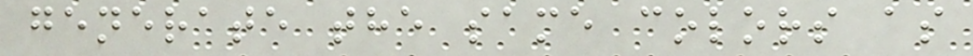generate the same colors as
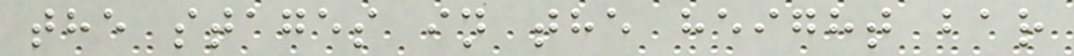the stages in the height bar
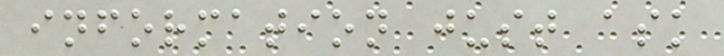information just ask
